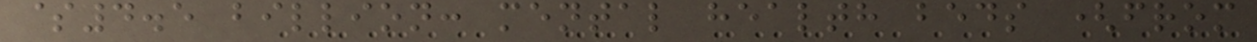$4.5 billion: mental health beds (from
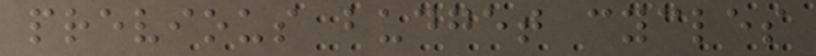previous budget cycles
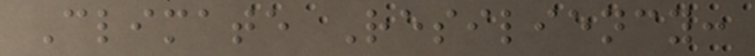Climate Resiliency:
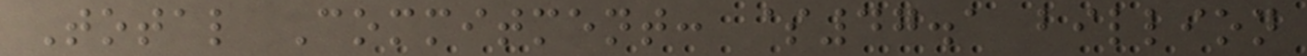Total Commitment: $47.1 billion
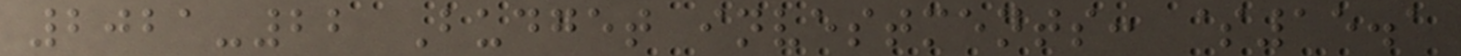2021-22 Budget investments: $15.1
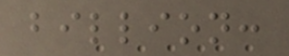billion:
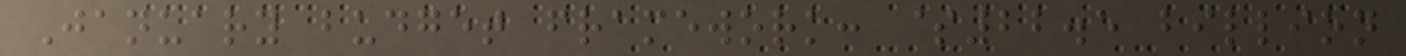January budget framework: $22.5 billion
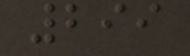299
